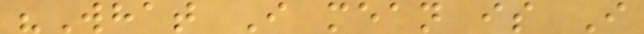"What I mean is I
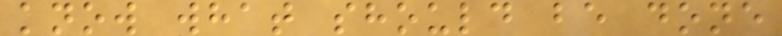know what should be done
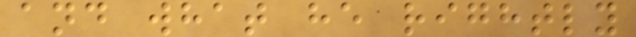and what he rightly
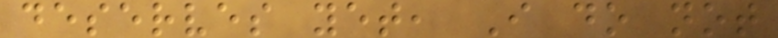deserves yet, I do not
